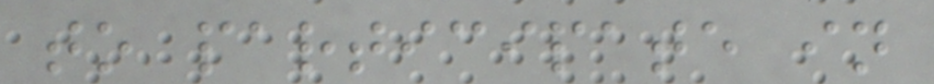to participate in
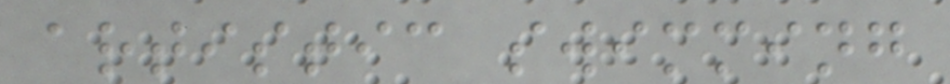artistic swimming
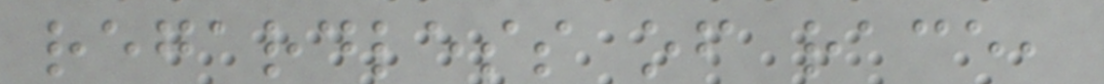regardless of race,
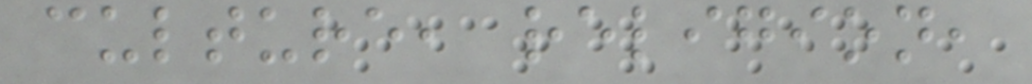culture, religion,
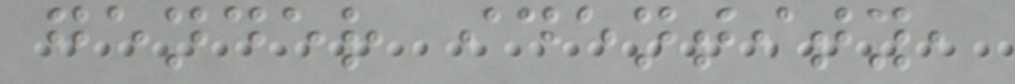gender identity,
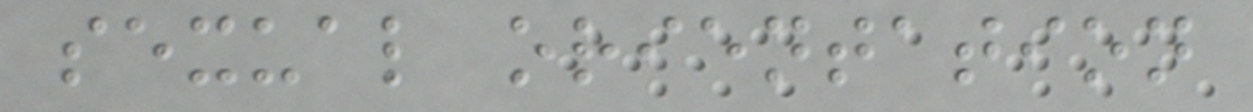sexual orientation
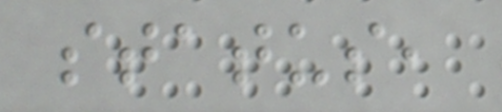status,
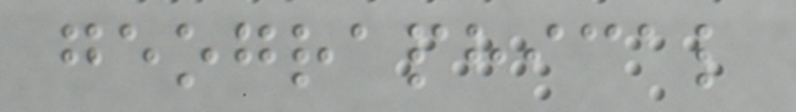geographical
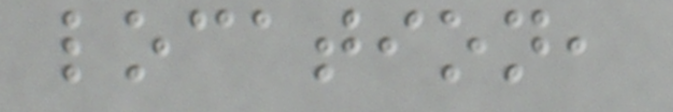location,
